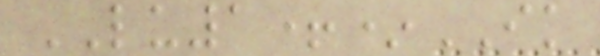LU1+*IK
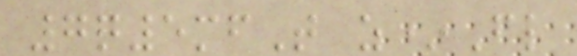7q5mfT z*Fl
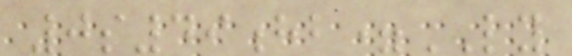0s49hb=LY
